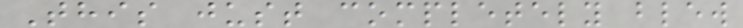This just completely blew
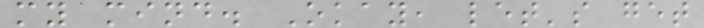my mind. Okay, let's get
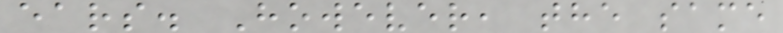ears. However, the same
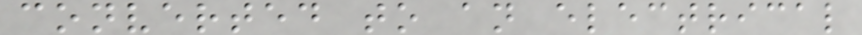converted to an electrical
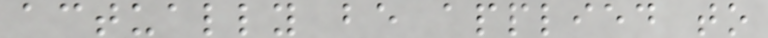actually be applied to
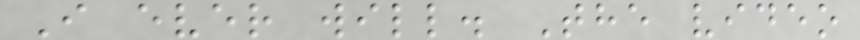I ever will. The video
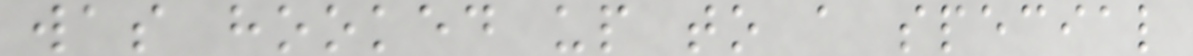was hooked up to a special
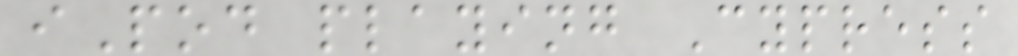iPod playing Cypress
